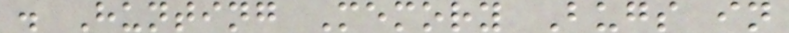. Hunting Memory Bugs in
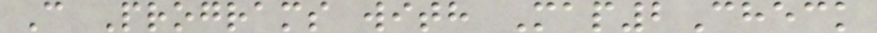C Programs with Map2Check
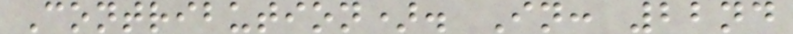Contribution). In: 22nd
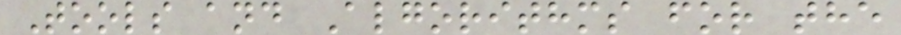Tools and Algorithms for the
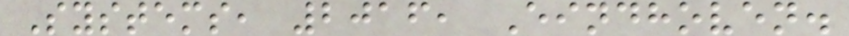Systems, 2016, Eindhoven.
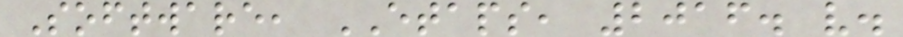Software, ETAPS, 2016. v.
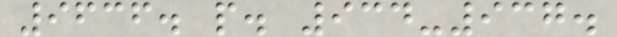9636. p. 934-937.
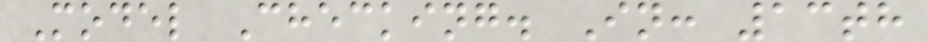Model Checking. In: 13th
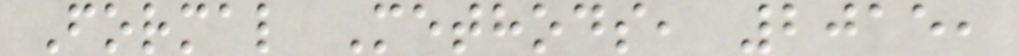Formal Methods, 2015,
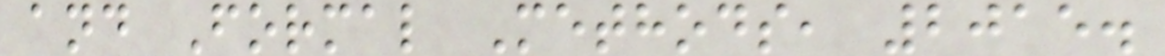and Formal Methods, 2015.
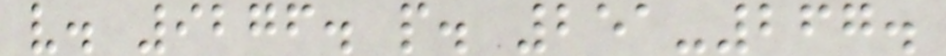v. 9276. p. 251-267.
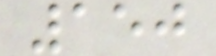150
